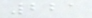221
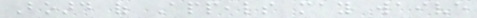Board of Appeals may waive
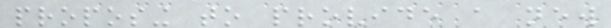proposing to provide a new
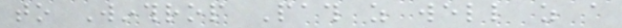to Winthrop Path as well as a
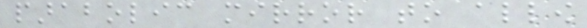parabolic mirror to allow
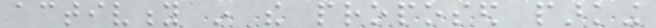activity in the proposed parking
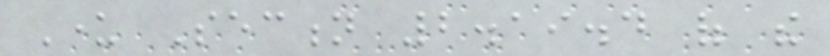Under Section 2.19.4 of the
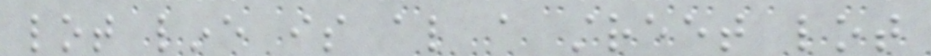lot line is also a street lot
